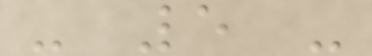- 5 -
